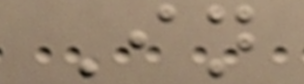In
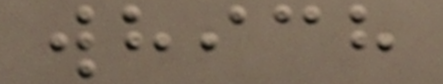which
